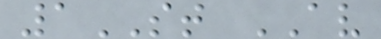1ST AV
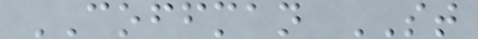COFFMAN ST
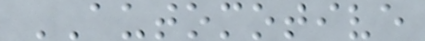AUTOMOTIVE
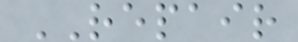REPAIR
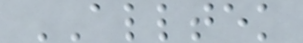ALLTEK
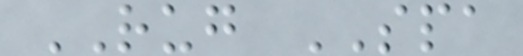RUG SPA
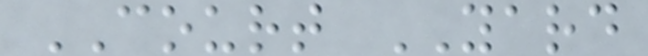COURT YARD
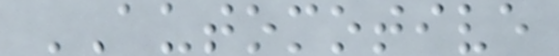AUTOMOTIVE
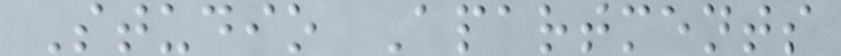Studio Apartments
